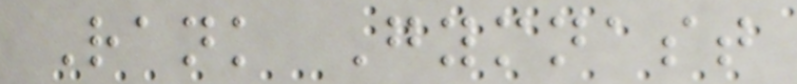Rank Gymnast
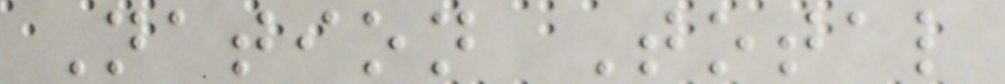Nation Total
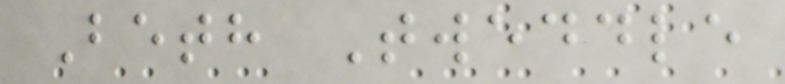Beth Tweddle
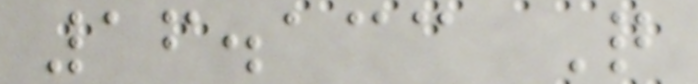16.133 Q
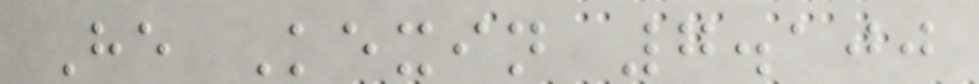He Kexin 7.100
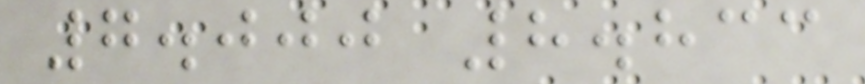7.000 8.833
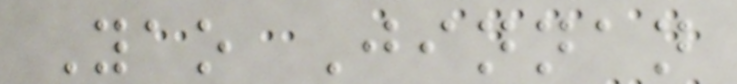Yao Jinnan
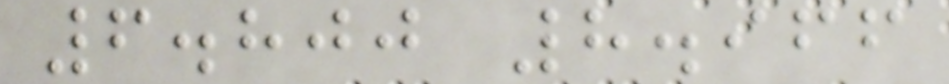6.800 8.966
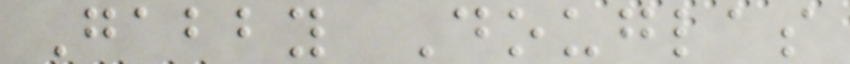Gabby Douglas
